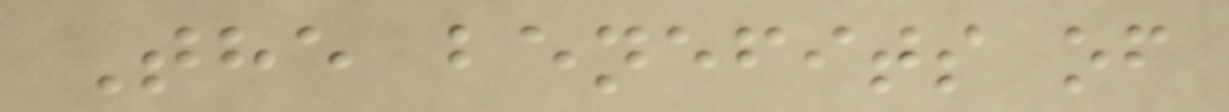The benefits of
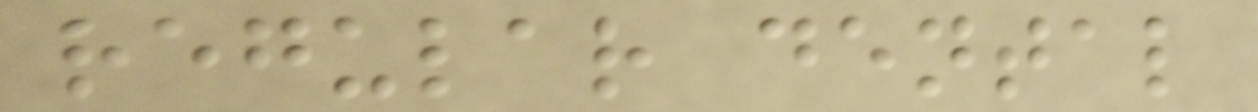regular dental
